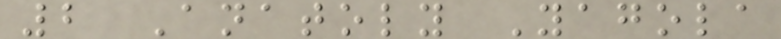2 Anatoly Yagola
